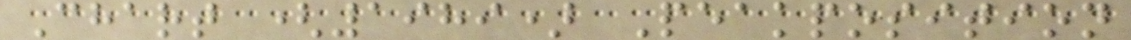Chart (1989) Peakposition
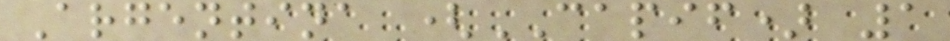Argentina (CAPIF) 1
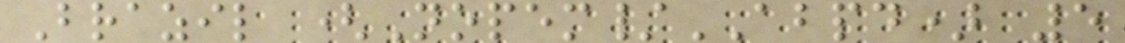Brazil (Nopem/ABPD) 5
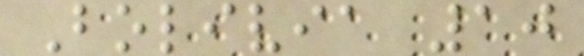Bolivia 10
